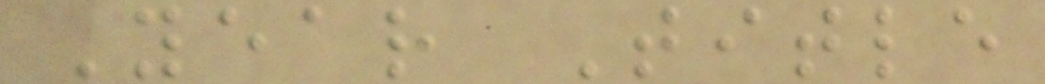Year Title
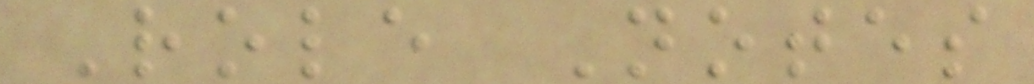Role Notes
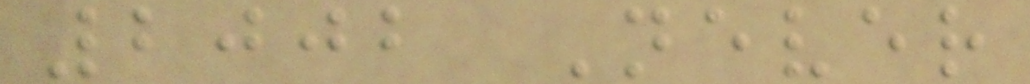2002 Never
